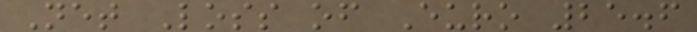Net Loss of Euro 25.6
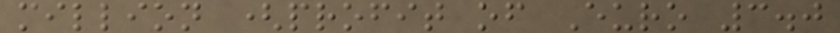million (profit of Euro 3.0
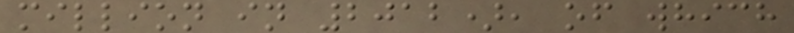million in 2012), of which
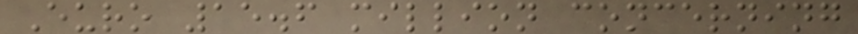Euro 15.6 million concerning
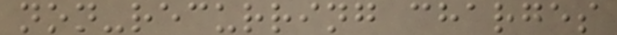non-recurring charges
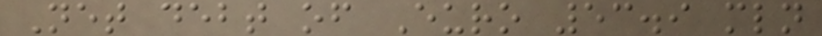Net debt of Euro 53.9 mln
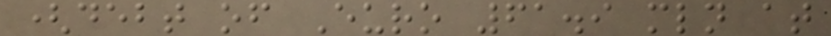(debt of Euro 61.9 mln at
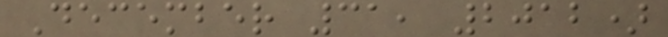December 31, 2012)
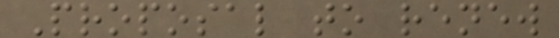Proposal to renew
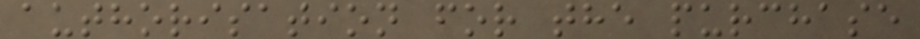authorisation for the purchase
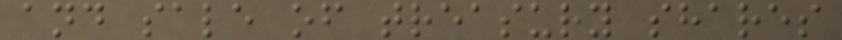and sale of treasury shares
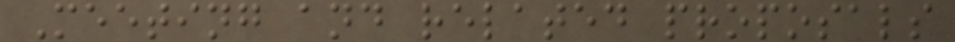Meeting and related proposals
